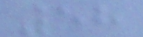58
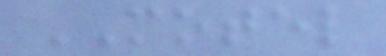MOTEL
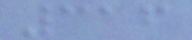316
